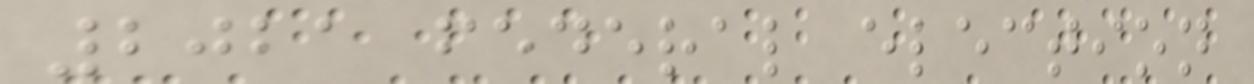2021 federal election
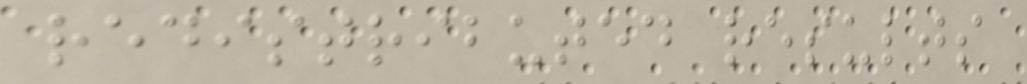redistributed results
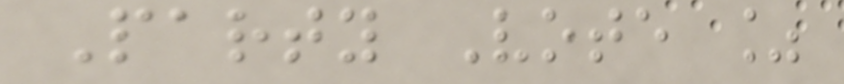Party Vote %
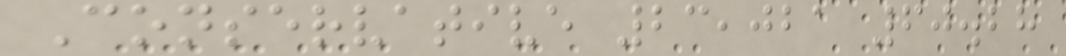Conservative 23,021 60.28
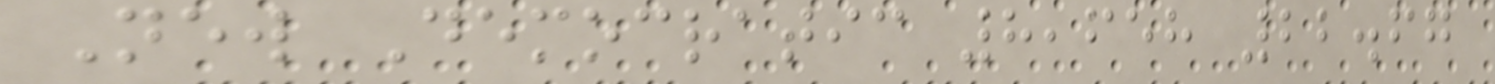New Democratic 8,658 22.67
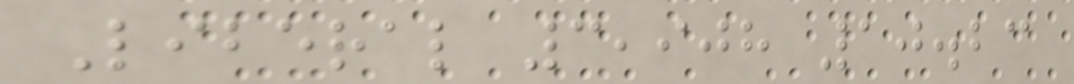Liberal 3,908 10.23
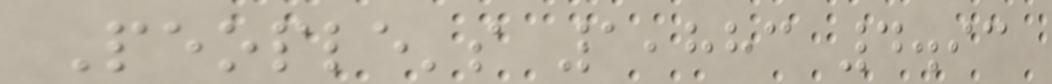People's 1,883 4.93
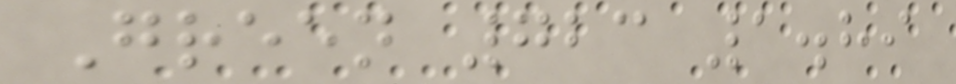Green 723 1.89
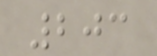203
